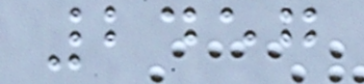2457
